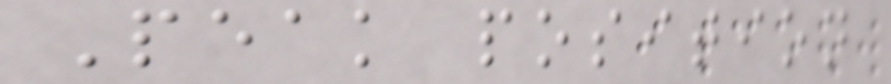Peak position
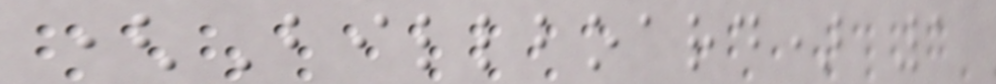(Billboard) 1
